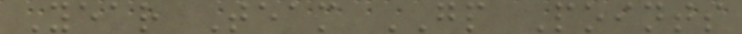Year Team GP Points
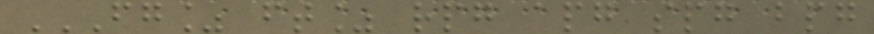FG% FT% RPG APG SPG BPG
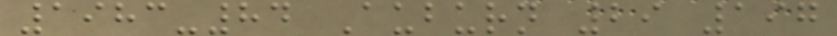1983-84 Auburn 29 197
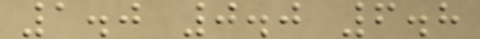1.0 0.0 6.8
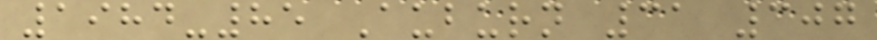1984-85 Auburn 31 307
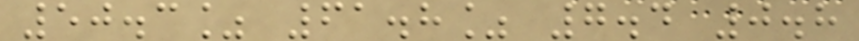50.3% 61.8% 7.4 0.8
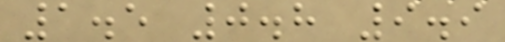1.5 0.8 9.9
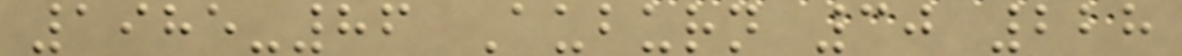1985-86 Auburn 30 228
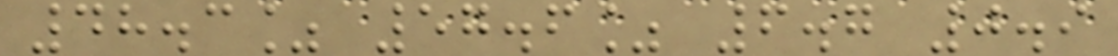48.3% 57.6% 6.7 0.9
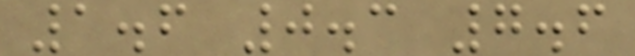1.6 0.3 7.6
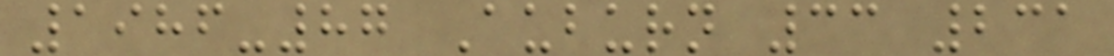1986-87 Auburn 33 231
